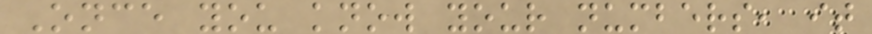Once you know your numbers, it
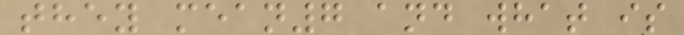they mean7 and what is
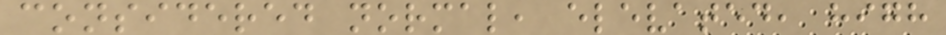considered normal, elevated, high
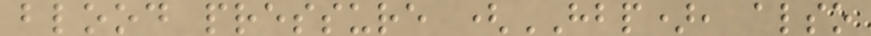blood pressure (HBP), also
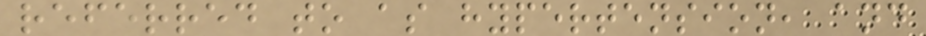referred to as hypertension, and
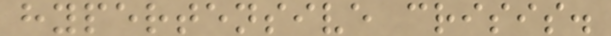hypertensive crisis.
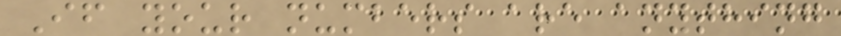If your numbers are anything
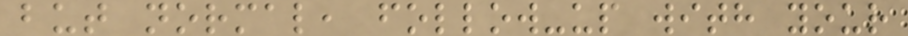but normal, follow-up with your
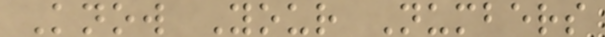Know Your Numbers
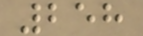258
